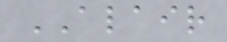ALAIR
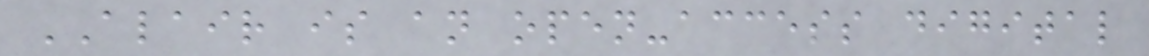ALAIR is an open-access digital
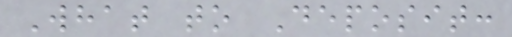What to Deposit:
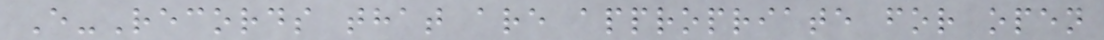E-Records that are appropriate for open
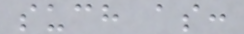such as:
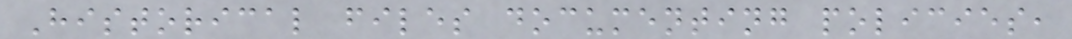Historical files documenting policies,
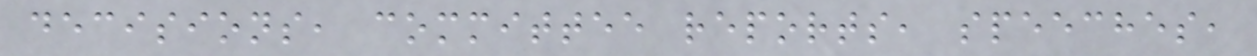decisions, committee reports, speeches,
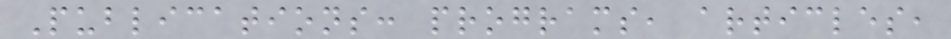Publications: programs, articles,
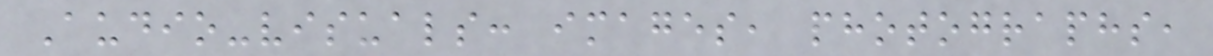Audio-visuals: images, photographs,
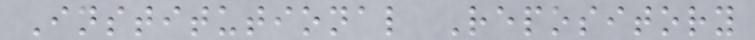Institutional Repository
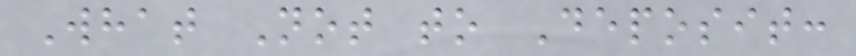What Not to Deposit:
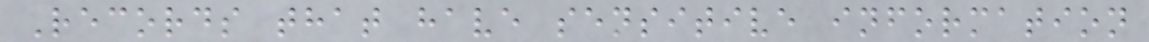Records that have sensitive information
